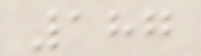187
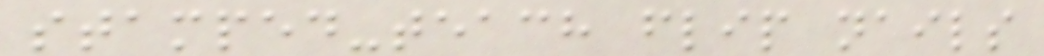stamped-teach flip nails
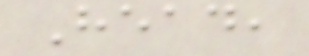Head,
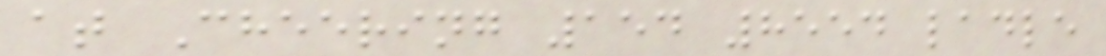at Cheering 154 8554 ladle
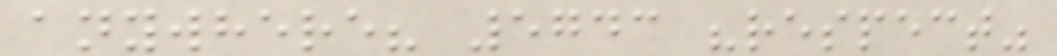anywhere? 5743 "respect"
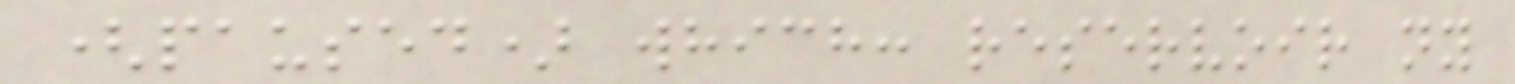(paused) which: reservoir ny
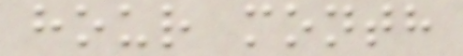hour month
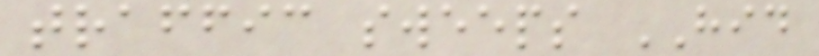traffic sweeps HID
